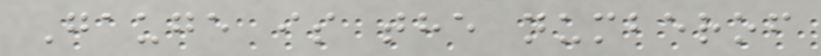Gauge is the numberof
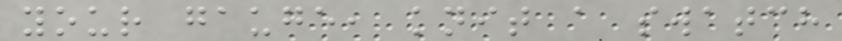your gauge, knit a swatch
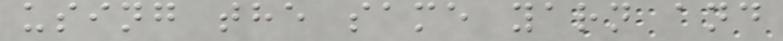using the same yarn and
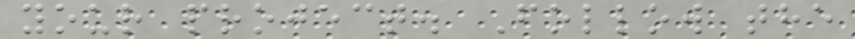your project. Follow the
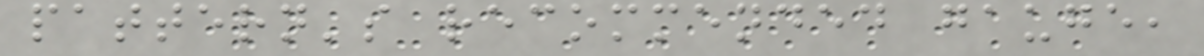pattern's recommended gauge,
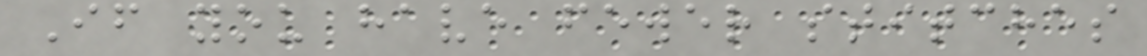If you have fewer stitches
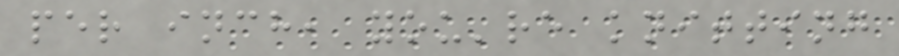per inch, you're knitting
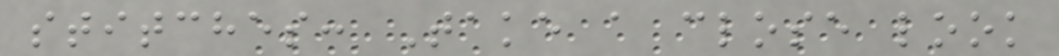stitches: Take a close look
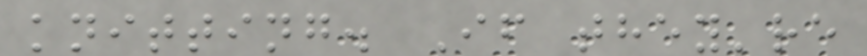knitting. If they're
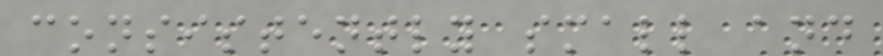consistently small and
